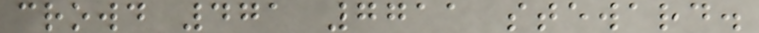crowd 471 7711 steward.
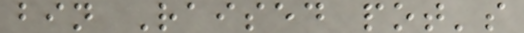bin Raised pot's
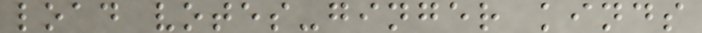load votes-ginger kinds
